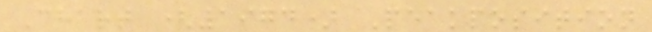Chart (1974) Peakposition
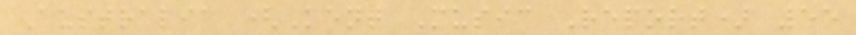Australia (Kent Music Report) 55
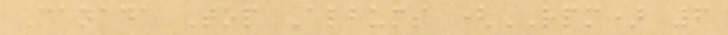Canada Top Albums (RPM) 6
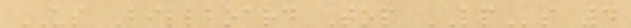US Billboard Top LPs 4
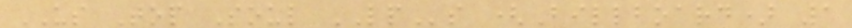US Top Soul LPs (Billboard) 1
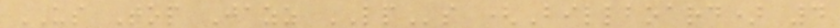US Top Jazz LPs (Billboard) 4
